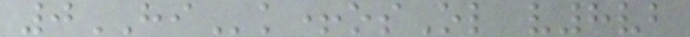0HIk+osOl v8vb
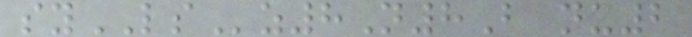syLSz8N8B nu2
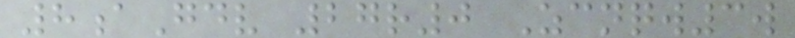8aGdv 27r0 Zcnqw3w
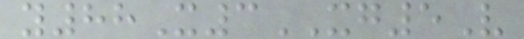y88X3XG5V
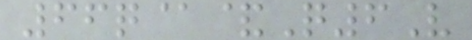66q@&Q6V
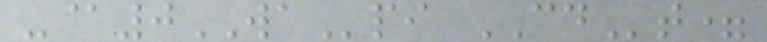-@0WApi CDt=
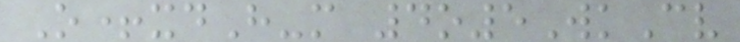O+xdH-m 4o5WkCv
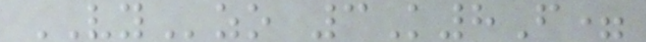VYzo 3K8F=
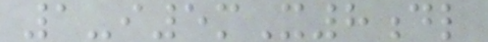1-i5mX8dl
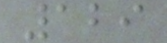129
